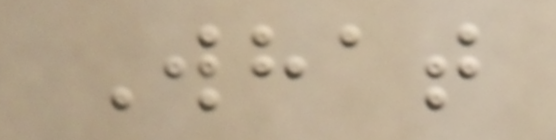What
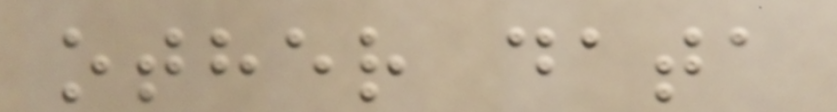other data
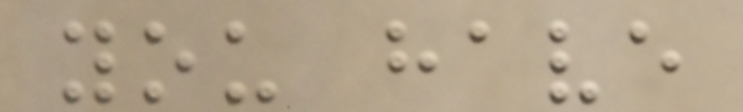you have
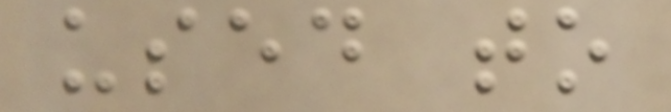used to
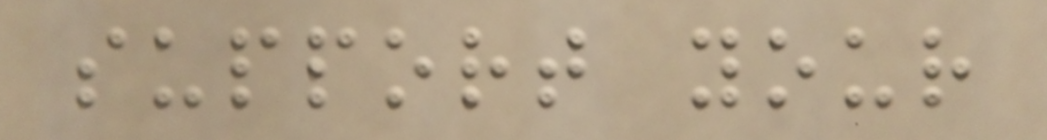support your
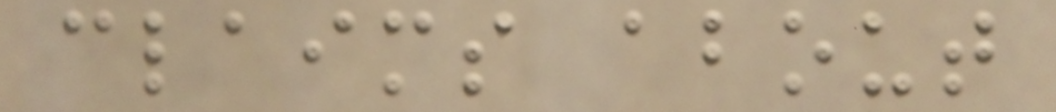claims about
